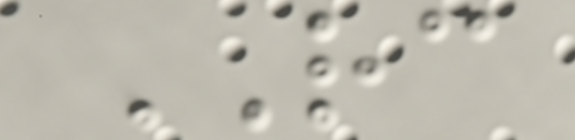RC
